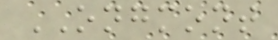ONGMONT
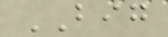BIG
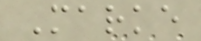Marke
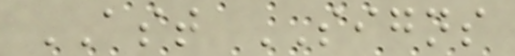AST SIGNS
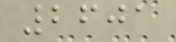2601
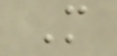M
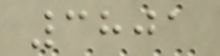3801
